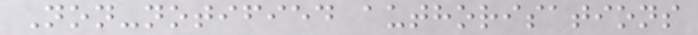Non-notified authorisations
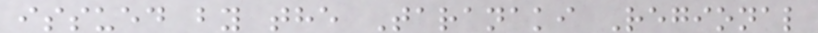issued by the Taranaki Regional
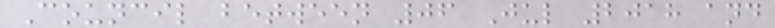Council between 06 Jul 2018 and
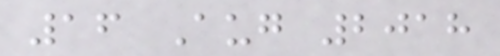16 Aug 2018
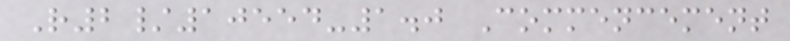R2/10554-1.0 Commencement
